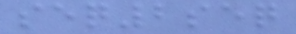seq2seq
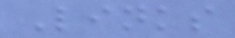Links
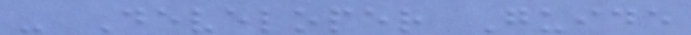- Developer Guide
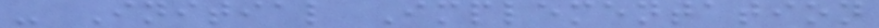- Initial Implementation
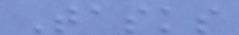Tasks
